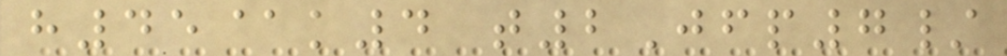h45@k4 t2Jfp7/
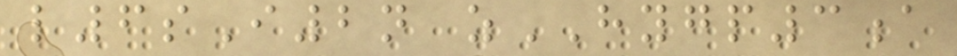l6sI2n zHYGP3a
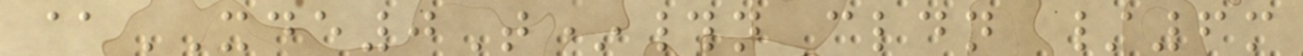@XDE0T*#n cldn /6m
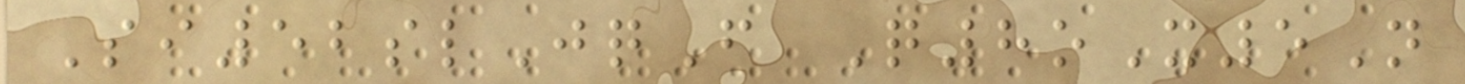Si52slJqF Q8oX5N
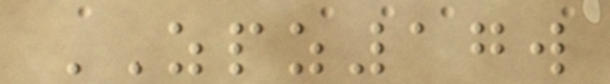ZPZ17w
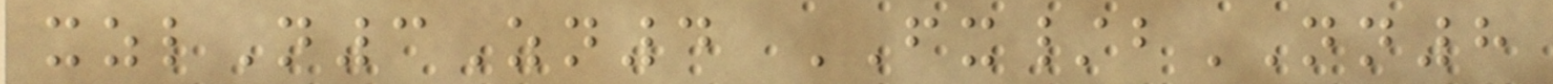xzlN3Zn4 FX/bNN8
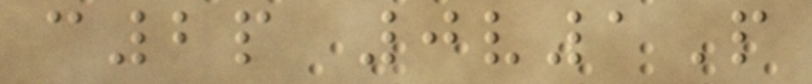c2p 0v1P
